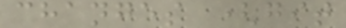changes (git
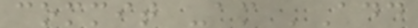commit -am 'Add
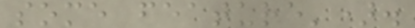some feature').
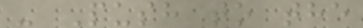- Push to the
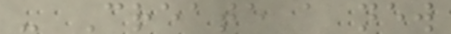- Create a new
